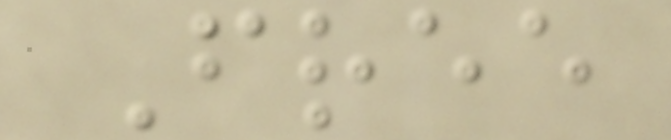Free
